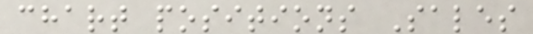chart positions Sales
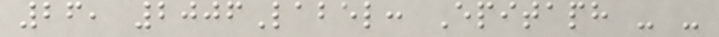26, 2006Label: Epitaph - -
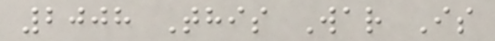2008 This War Is
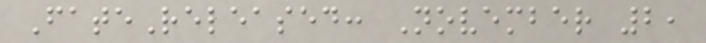FateReleased: November 2,
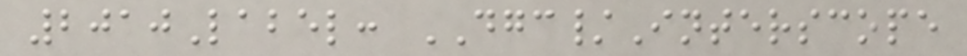2010Label: DGC/Interscope
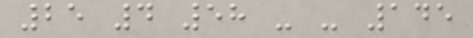25 4 58 - - 145
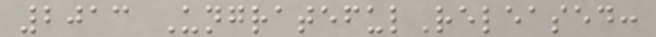2013 UngratefulReleased:
